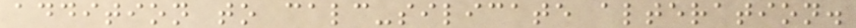addition to calc-silicate alteration.
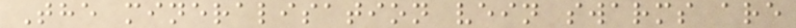The mineralisation vein swarms are
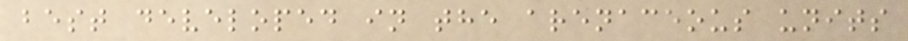best developed in the arenaceous units
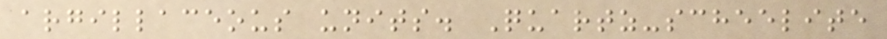argillaceous units. Quartz-scheelite
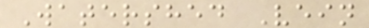Watershed Vein
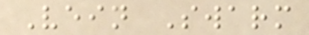Vein Swarm
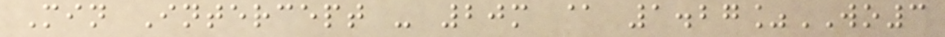Min Intercept - 20m @ 1.27%WO3
